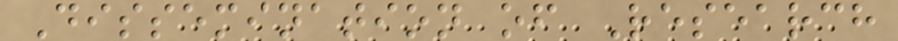Dissemination of Research
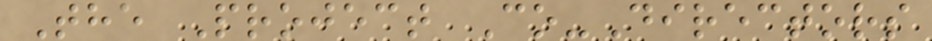The Project Co-Directors
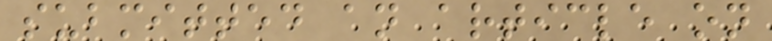submitted an article on
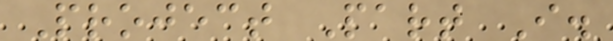Project Part I.
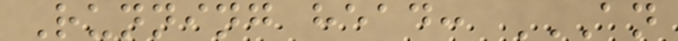Running head: AN
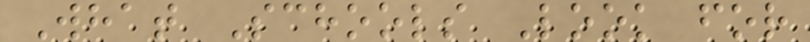What Schools Look for
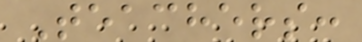Teachers:
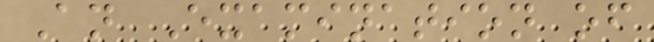An Examination of
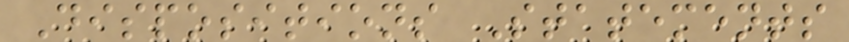Dispositions Statements
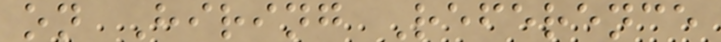on Hiring Reference
